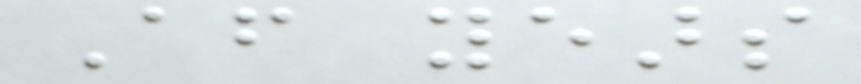After years
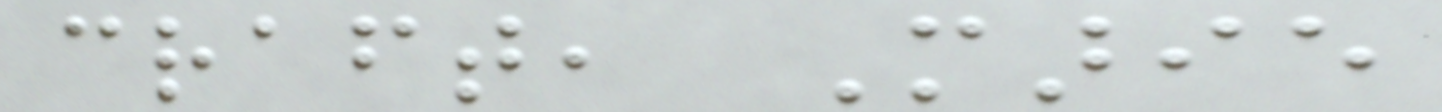craft, Marie
